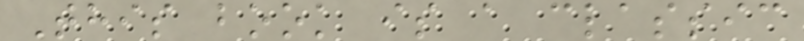This book is a classic
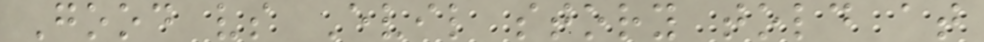Good vs Evil story told at
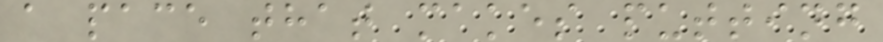a pace that makes putting
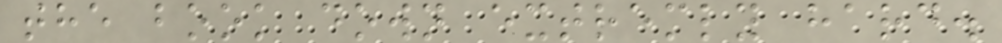the book down extremly hard.
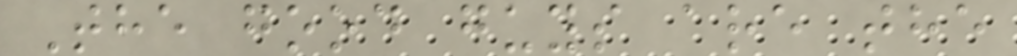The good guys are the
